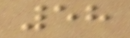58
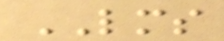LMS
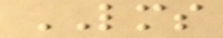LMS
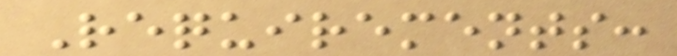Requirements:
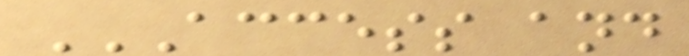ACCESS AND
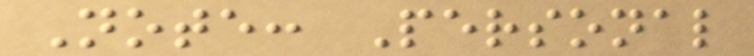Note: Personal
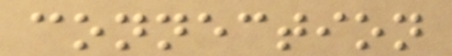connection
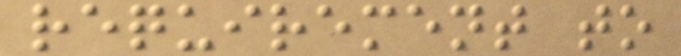requirement to
